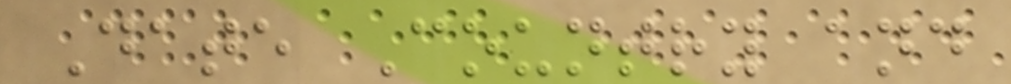Date Country and
